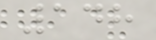148
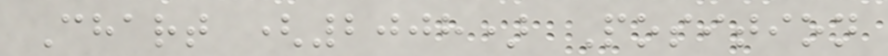Chart (2008) Position
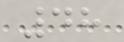48
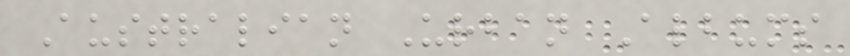Australian Urban Albums
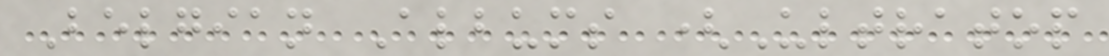Belgian Albums (Ultratop
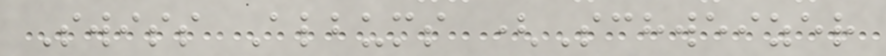Swiss Albums (Schweizer
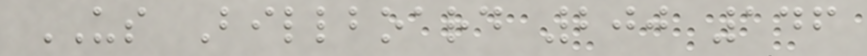US Billboard 200 146
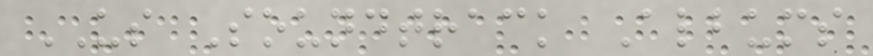US Soundtrack Albums
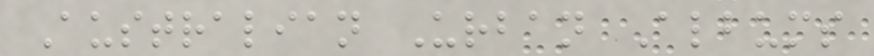Australian Urban Albums
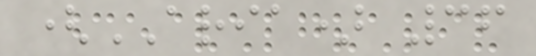(ARIA) 36
